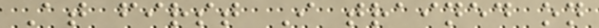At first I trained on
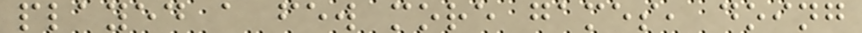played a few more games, doing
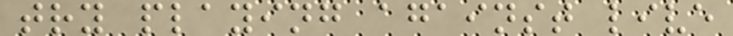try playing against live
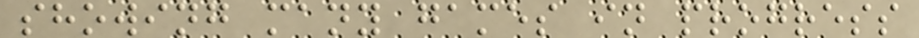showing many games in progress
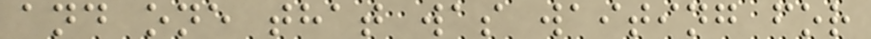and one that was waiting for
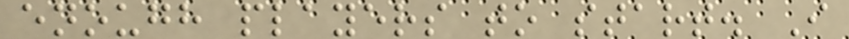enough players to start. I
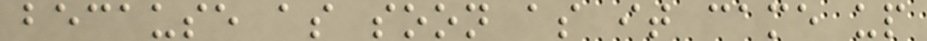because as soon as it came up
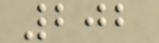202
